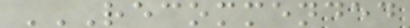RECOMMENDED
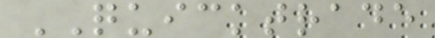QUICKTRADE
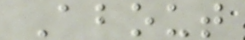About
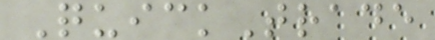QuickTrade
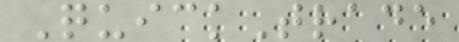QuickTrade
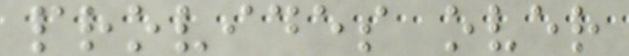provides over
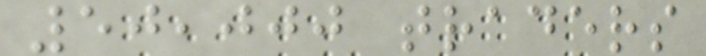50,000 traders
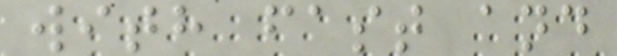with fast and
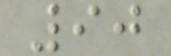90
